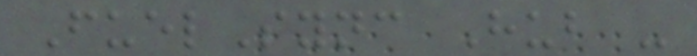FuelSync Hub -
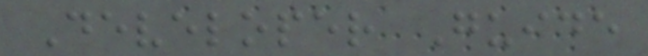Developer Guide
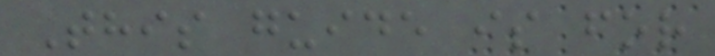This guide is for
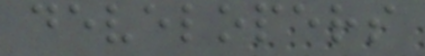developers
